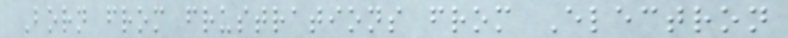Born from frustrations from Electron
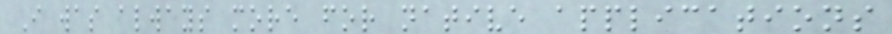I was always more for native applications
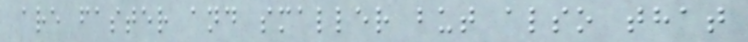are faster and smaller but also that
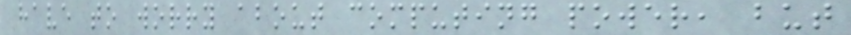have to worry about computing power, but
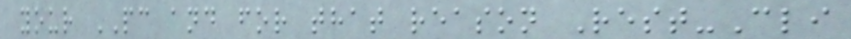your PC and for that reason Rest-Cli
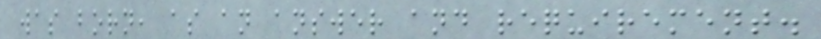was born, as an answer and requirement.
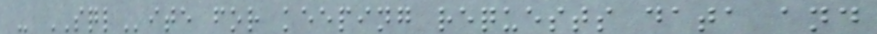- SQLite for keeping requests data and
